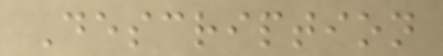Description
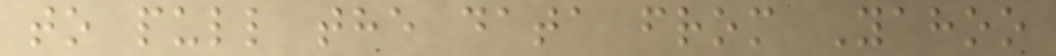to pull the data from Yahoo
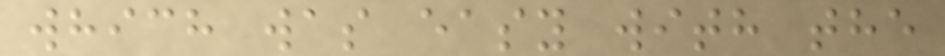which was easy with the
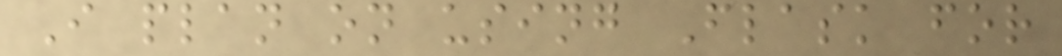I plan on using Flask for
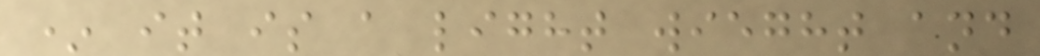* it is a light wieght and
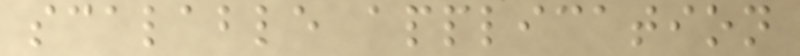scalable application
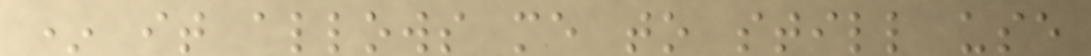* it allows me to still use
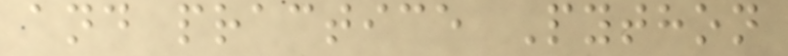and practice Python
